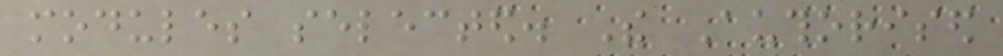modules selected. The Authorised
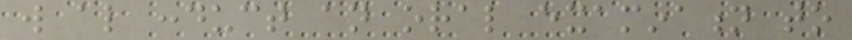will also conduct an oral examination to
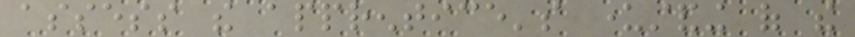assess the apprentice's understanding of the
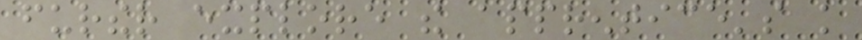further explore the apprentice's knowledge
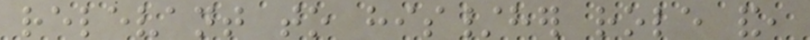relevant to his/her role and,
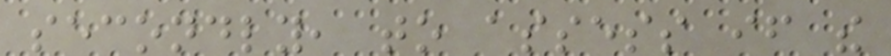secondly, to assess if the
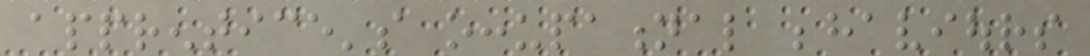apprentice's occupational behaviours
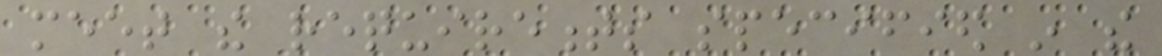meet the requirements specified in the
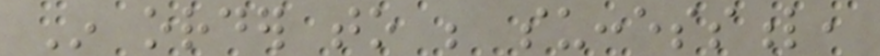In order to be successful,
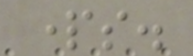parts.
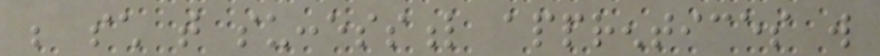be such that successful apprentices will
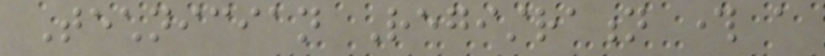Technician Registration through a
